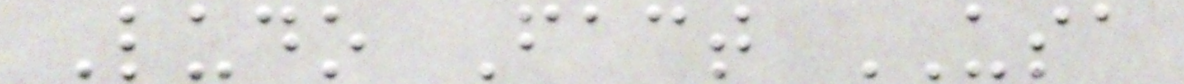Ludo Fact USA
